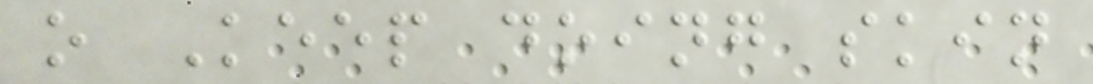o Keep doing skin
